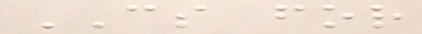CS for
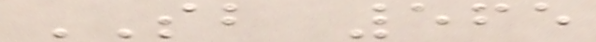SB 565
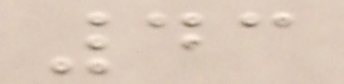43
